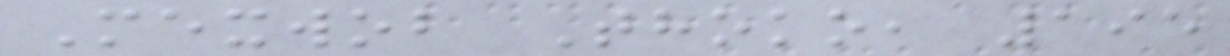Mexwob Thoko, 195
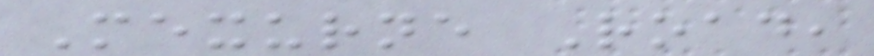Mexurne Road,
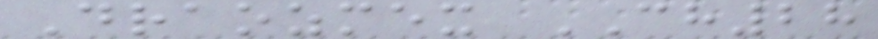Draozmex CH28
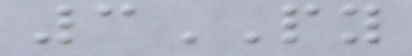3PY
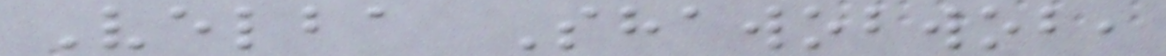Velba Shawobwob,
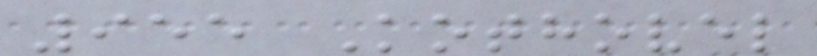955 Kothovel
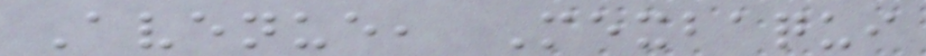Avenue, Mexbaqui
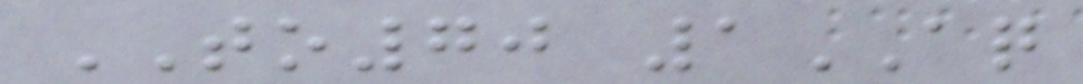TO70 1AQ
